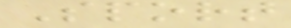Sport
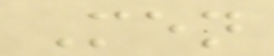Men
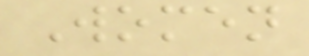Women
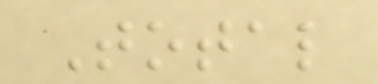Total
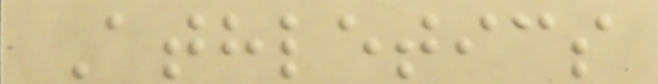Athletics
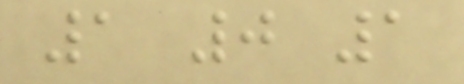1 0 1
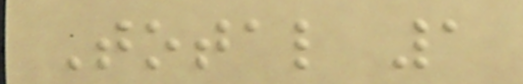Total 1
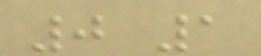0 1
